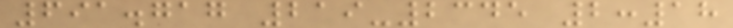691.717 219-2345 2:18
